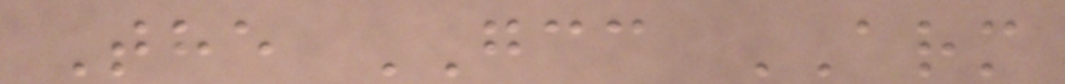The GCC ARM
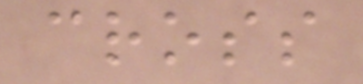cross
